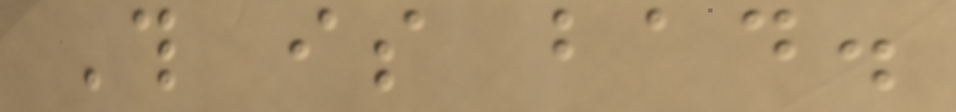This is bad.
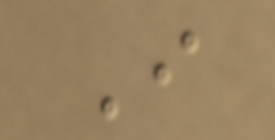I
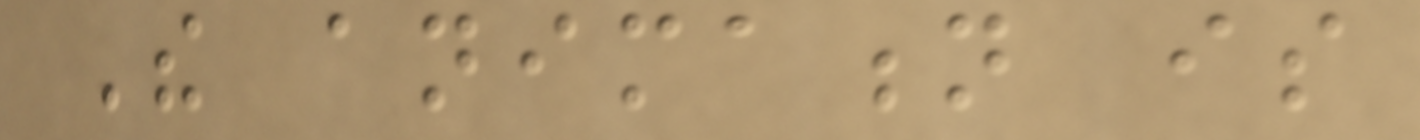The animation is
